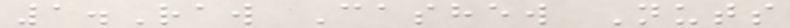1.Raw Cashew Nuts
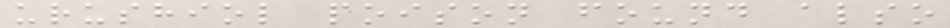urushiol poison found also
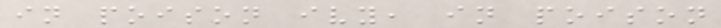in poison ivy, in poison
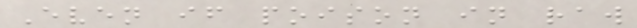Even if poison in raw
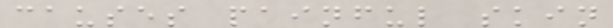causes painful skin
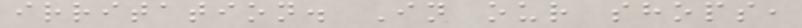irritation. In our shops,
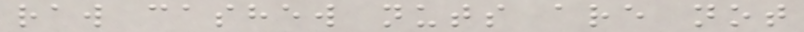raw cashew nuts are not
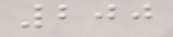200
